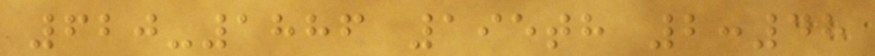620-1886 195th 2:48
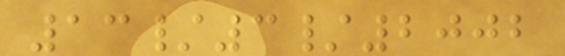13/3/2002
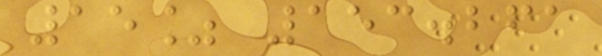15% 153.261
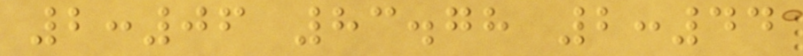2:06 83.78 2:44
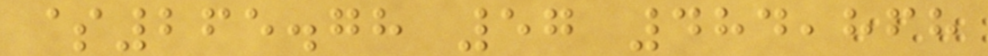$265.78 57 484,868
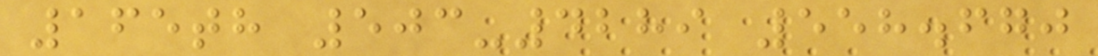165th 503-4289 558.670
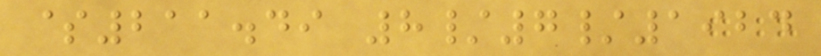$211.49 8/7/1924
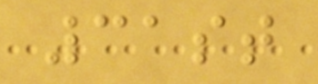31st
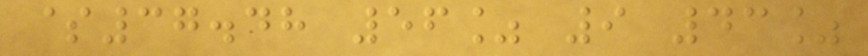$37.48 56% 9 43%
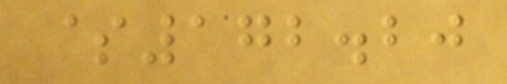$172.20
